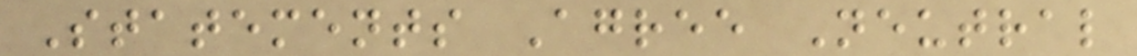Statements Agree Neutral
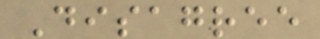Disagree
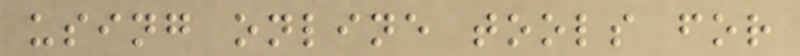using online tools for
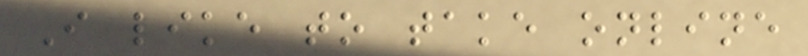I like to take online
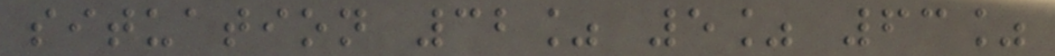situation 32% 5% 63%
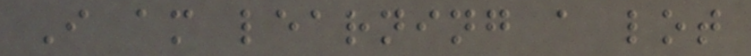I am learning a lot
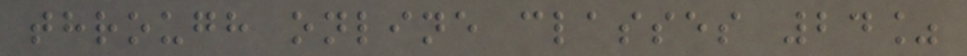through online classes 24%
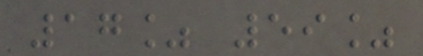17% 59%
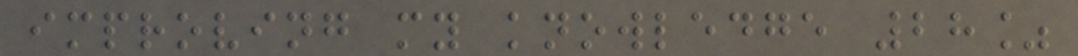improving my knowledge 28%
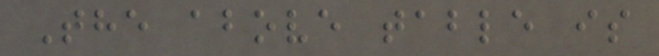The above table is
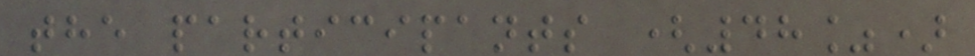the participants (48%)
